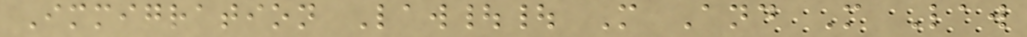Immigration Law|| M And M Law
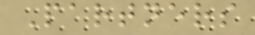Partners
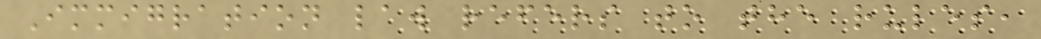Immigration law refers to the rules,
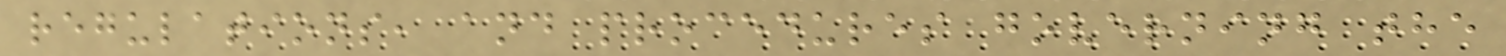regulations, and procedures governing the
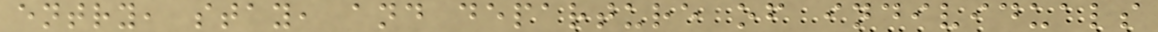entry, stay, and departure of individuals
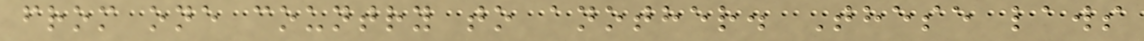from one country to another. These laws
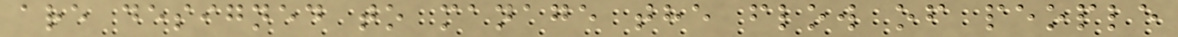are designed to manage the flow of people
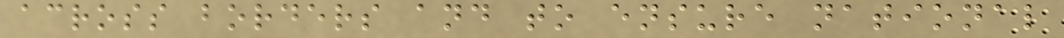across borders and to ensure national
